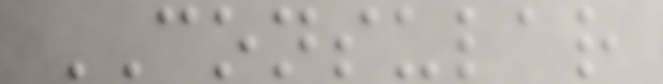CONSULAR
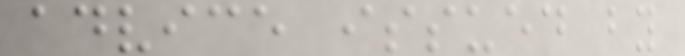advice issued by
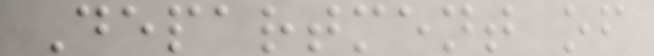Department of
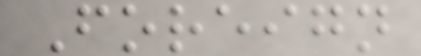Foreign
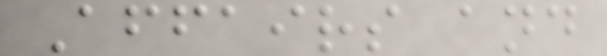Affairs and
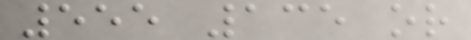555 135 or
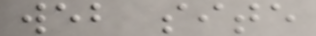web site
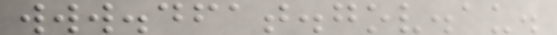www.dfat.gov.au.
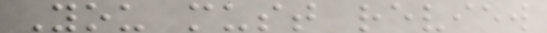You must review
